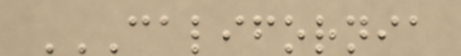CALIFORNIA
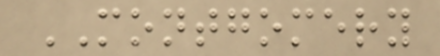MONTGOMERY
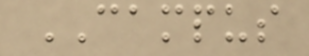CAMPUS
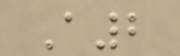A2
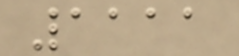1111
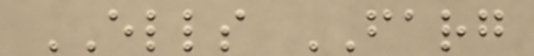ELLS FARG
